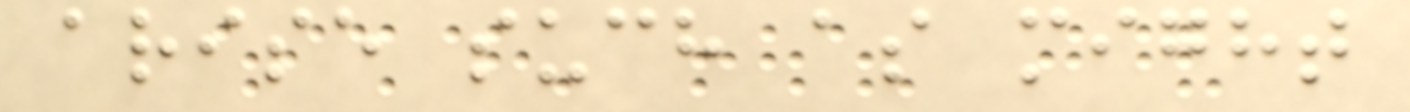arise such as might
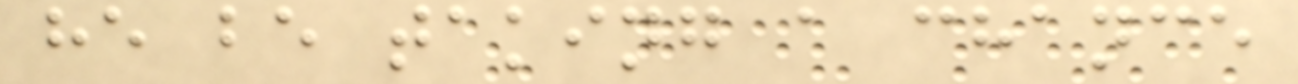he be taking a chance
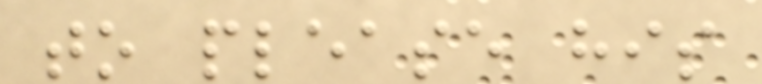to please his
